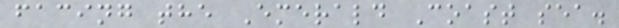facing the Emerald Coast sea.
